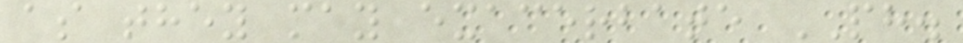as they may exacerbate PH.
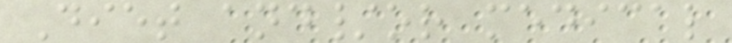Diet and/or medical
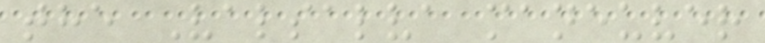the Valsalva maneuver
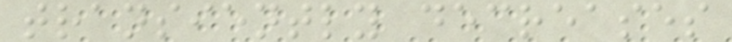transiently decreases
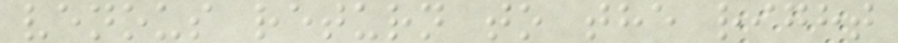venous return to the right
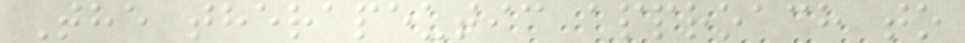The therapeutic approach to
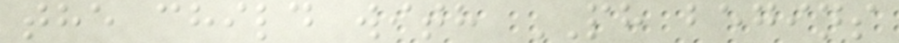the child with PH begins
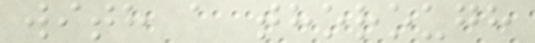with a thorough
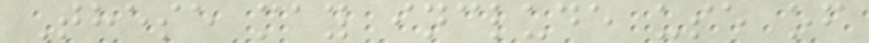These may include use of
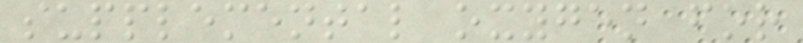supplemental oxygen for
